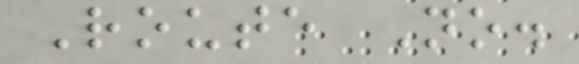Route No.
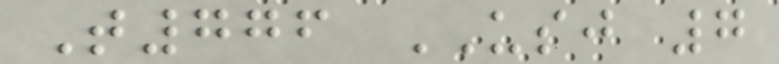T776 USJ 7
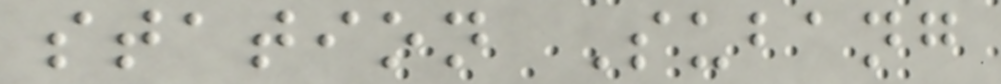station Subang
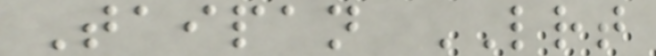Taipan LRT
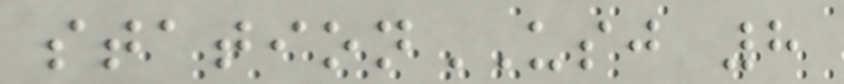stationUSJ 8
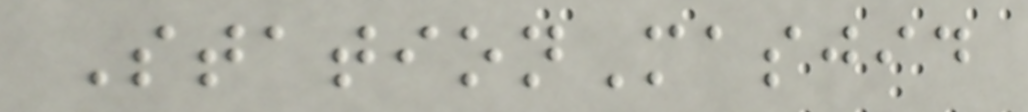StationMasjid
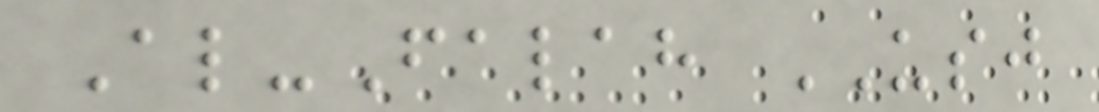Al-Falah USJ
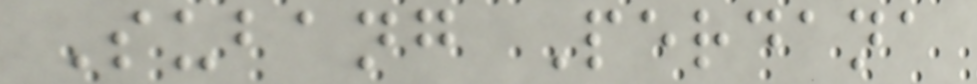Subang Perdana
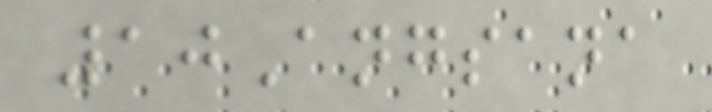10Angsana
